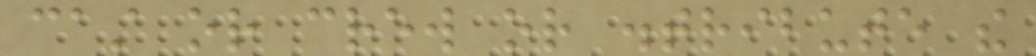cast or crew or distribute the
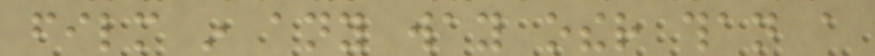film in any way other than a
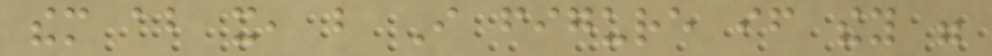them about it, but I figure if they were
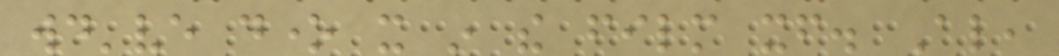would've done it in the film itself. Also,
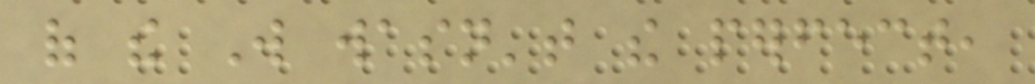of the Will wasn't the perfect,
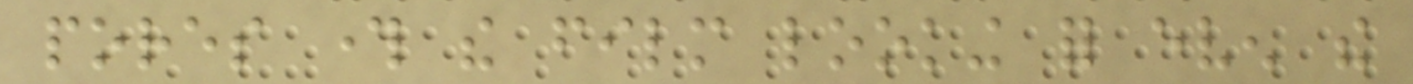pores through the film looking for even the
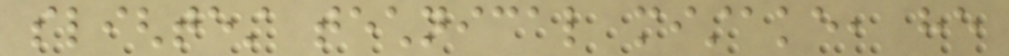slightest technical mistake, he
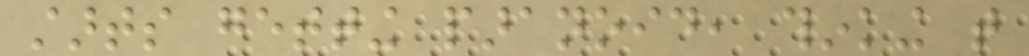starts getting paranoid, thinking that
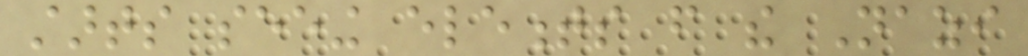starts seeing elements from the Nazi
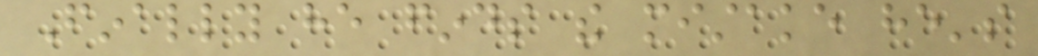Finally he finds the mistake he's
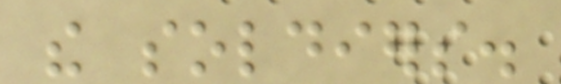the soldiers.
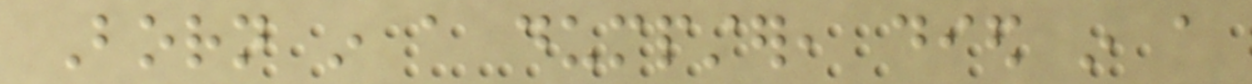Born in a dumpster, died in a
